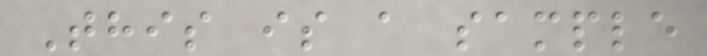This is a sample
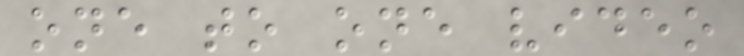one to one video
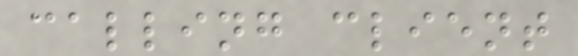calling client
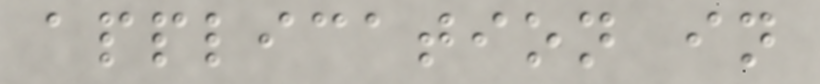application in
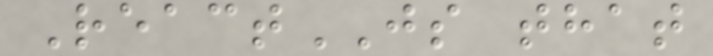ReactJS that
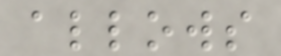allows
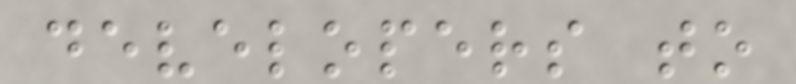developers to
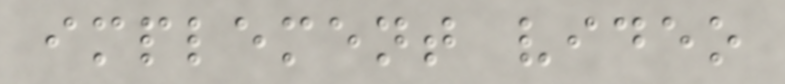implement video
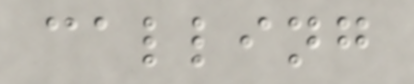calling
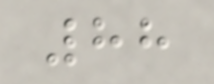88
